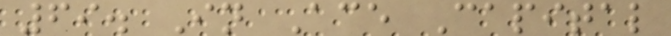69. In Ace Capital
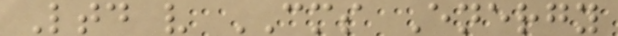Ltd v CMS Energy
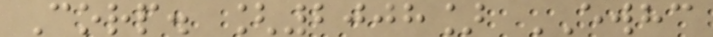Corp. [2008] EWHC
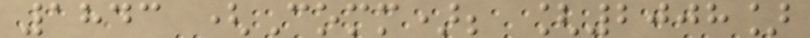1843 (Comm); [2008]
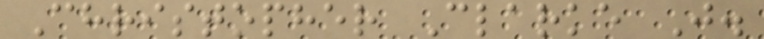Christopher Clarke J.
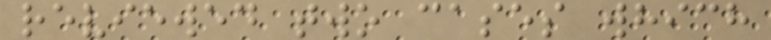reviewed two cases which
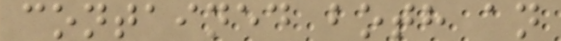contained both an
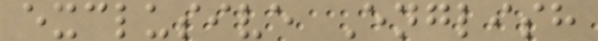exclusive English
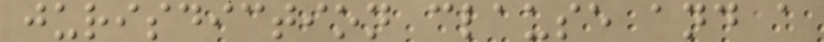jurisdiction clause and a
